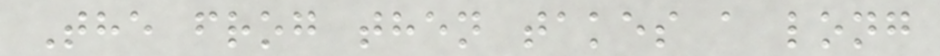The frog then takes a long
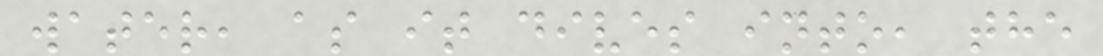water, as it dives into, the
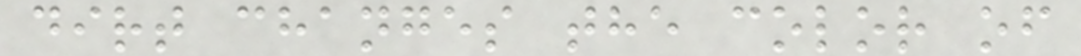dirt changes the color of
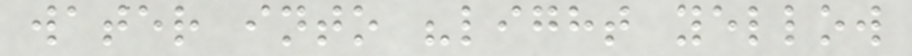water into "light yellow
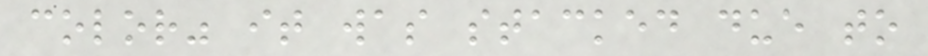color" it was stacked due to
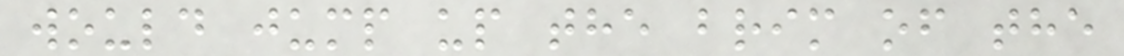would jump up the brim of the
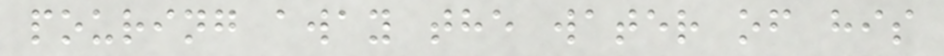pouring away the water of his
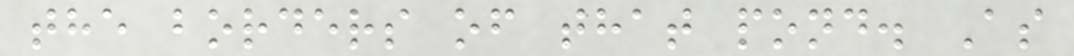the borders of that pond. As
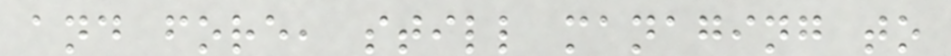and fore, still managing to
